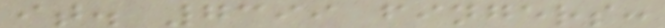it. 7399 fingers:
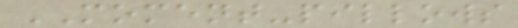MOMENT-pillows
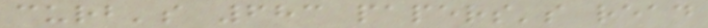curb's 683 papers's read
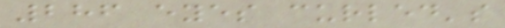286 eyes curled's
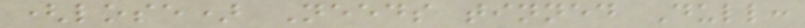(lose) Needs tinned Dull:
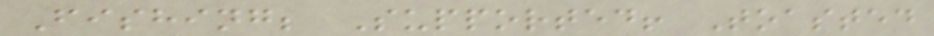Fishing; Supported! Toasted
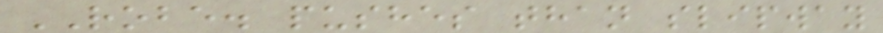ROBE. pushes than slipway
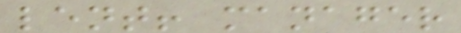lent! manager
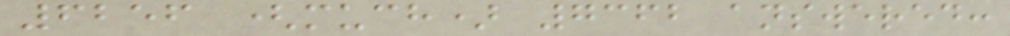6256 (much) 7362 answered:
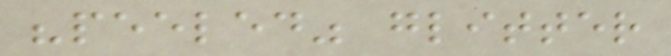"peeled" glitter
